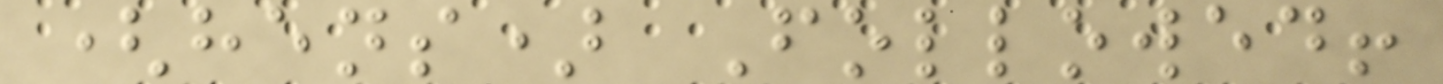(hens) Followed!
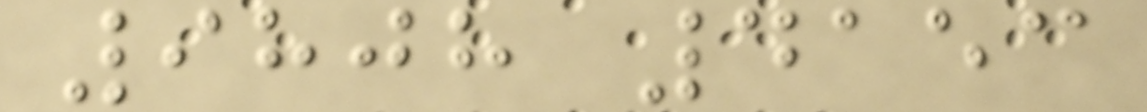9808 4153
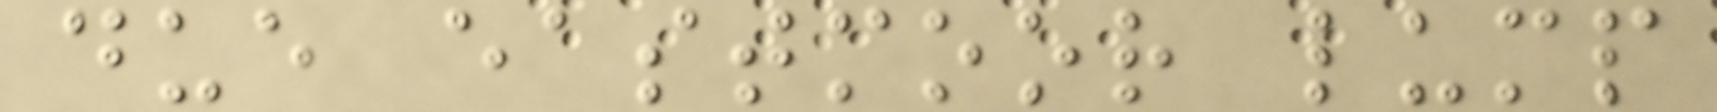due eastmoor lump
